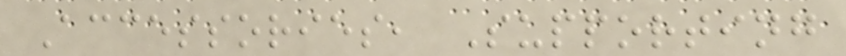Accessories, Supporting
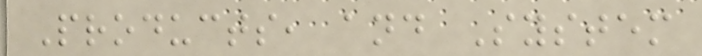Products, and System
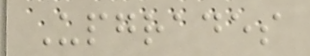Upgrades
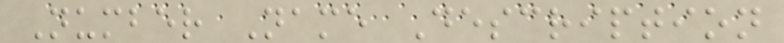Number Name Description
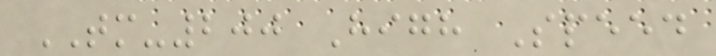TM-200 High Speed
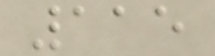115
